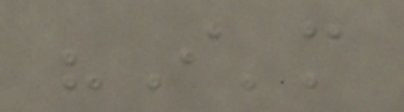"I'm
